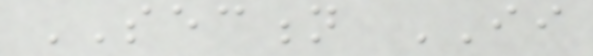SECTION II
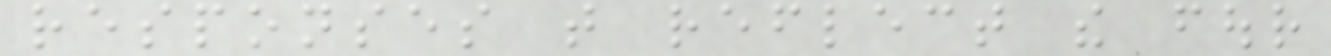responses that reflect the four
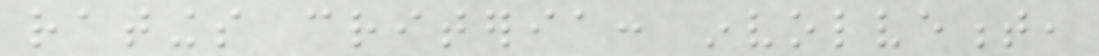ratings criteria: involvement,
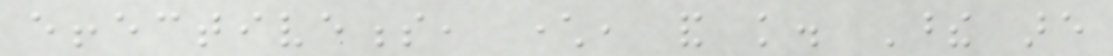effectiveness, character, and knowledge. These are
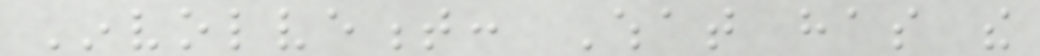Involvement: What has the
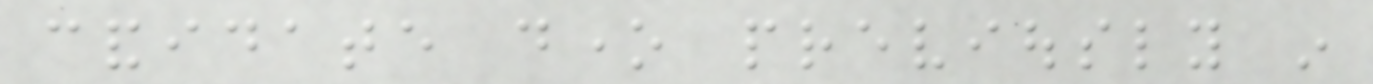candidate done previously in
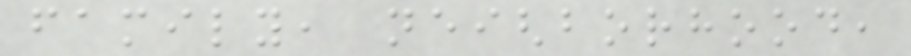family, neighborhood,
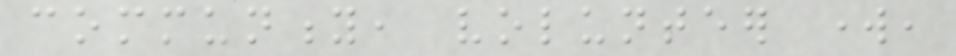community, volunteer work,
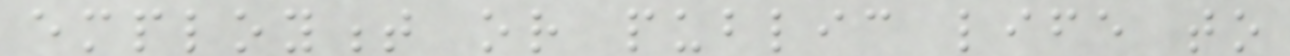employment or public life to
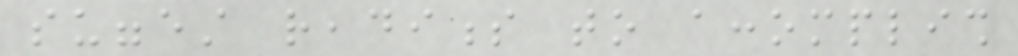suggest readiness to accomplish
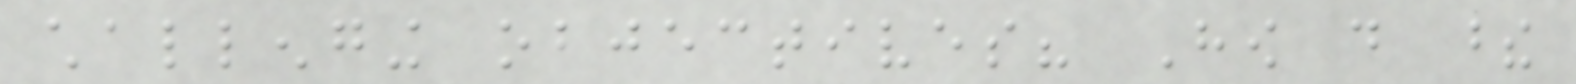challenging objectives? How do these
